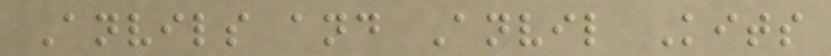Anvils and Anvil Kits
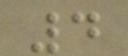4
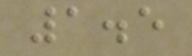1.5
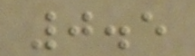0.5
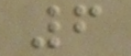6
